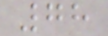78
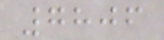7806
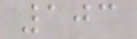103
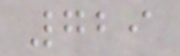729
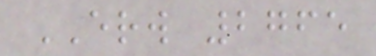ERW 2765
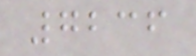7236
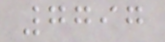7797
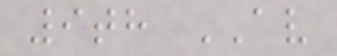9th AV
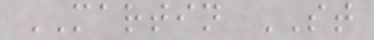MARTIN ST
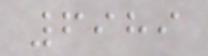6989
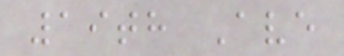19th Ave
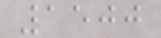1500
